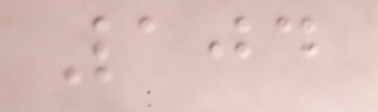104
